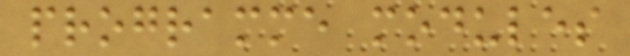programme modules
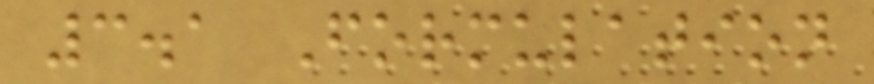3.1 Formulation
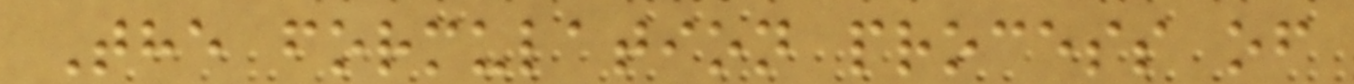The formulation process of
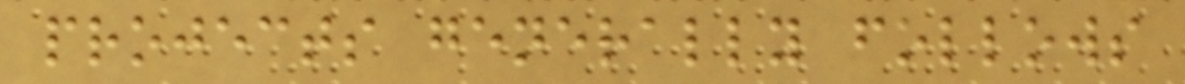projects generally follows
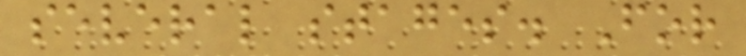several stages. For
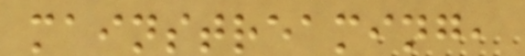mainstreaming,
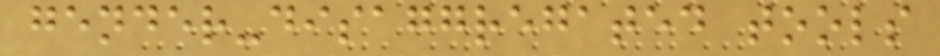gender-disaggregated tools
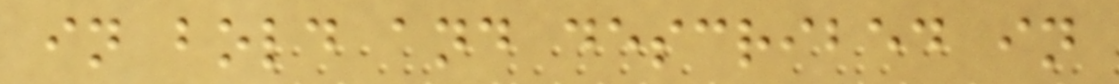in bold and described in
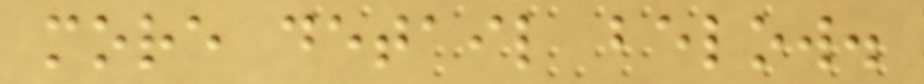more detail below.
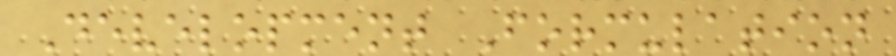Development Formulation
